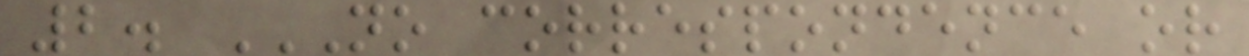2. NO CORRESPONDENCE OR
